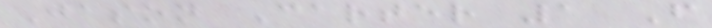Jason Carter 1 F
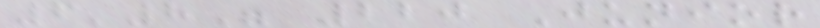6'8" 220 Junior
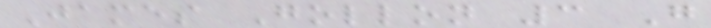James Gollon 3 G
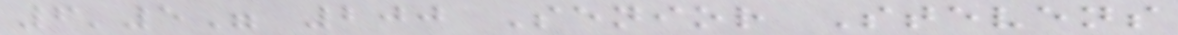6'5" 200 Senior Stevens
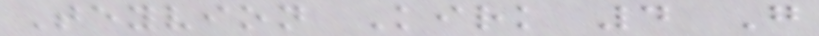Teyvion Kirk 4 G
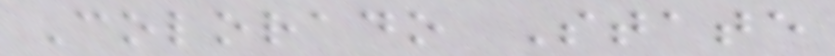Colorado State
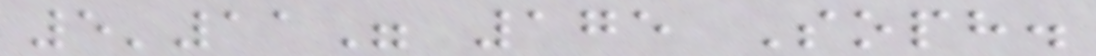5'11" 175 Soph.
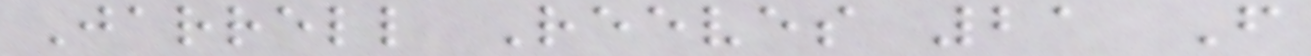Jarrell Reeves 21 F
